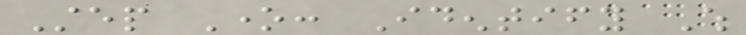Step One: Identify Which
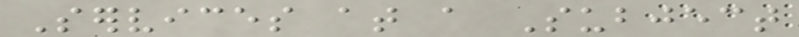Services at a Subject
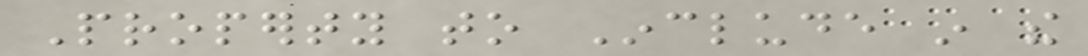Property to Include in the
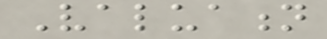Valuation
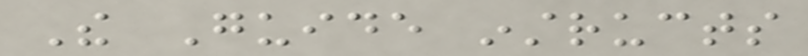The Guide instructs
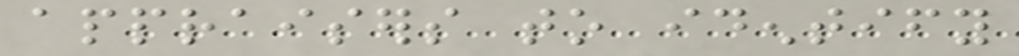appraisers to identify
